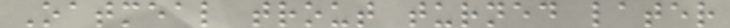Oatmeal trout turned later
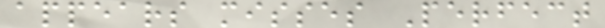appears misses Perfect
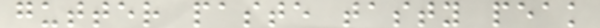gutter paste tasty peak
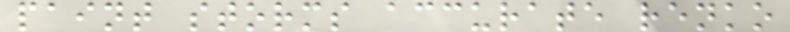paint storms accurate renko
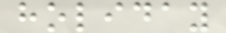holiday
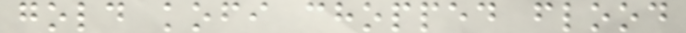gold kofi chopped flood
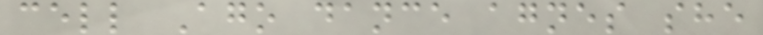cell Ago dance agnes she
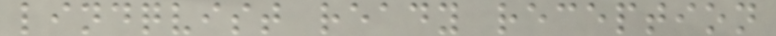lindqvist ready reception
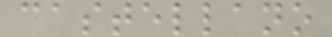castellano
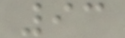93
